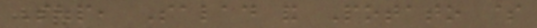Soup, Salad and Potato $
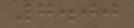7.00
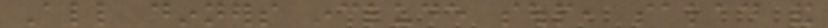All dinners include soup, salad and
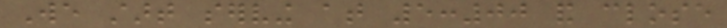We start serving at 5:00 and close
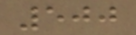500
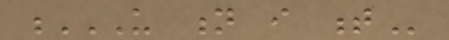U N I T
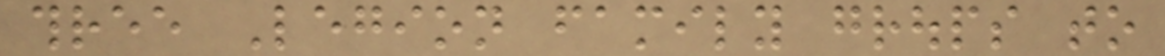three Legion family groups to
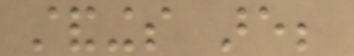standings are;
